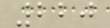220
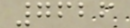7626
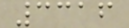3316
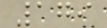179
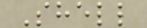Shell
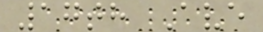17th Ave
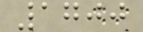1700
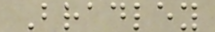Bradley
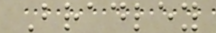Bradley
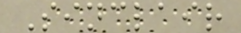Sinclair
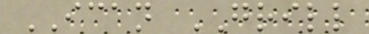ICAN GRILL
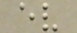ev
